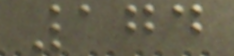174
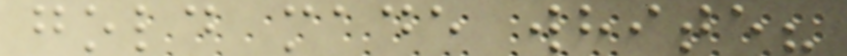gold made white?
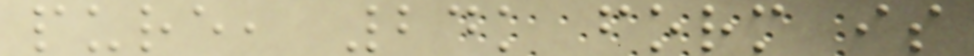pure, 24k form is
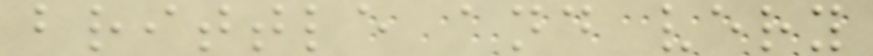brittle and very
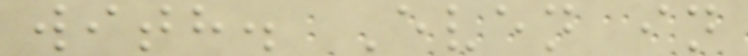with. Even in
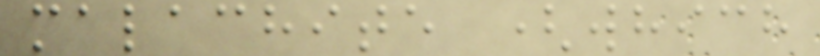malachite (which
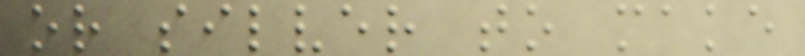or silver to make
